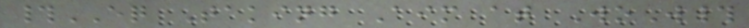#EQ Taking Aim at WoW#
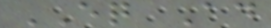EQ Ad
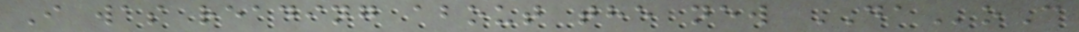I was reading about the new DAoC
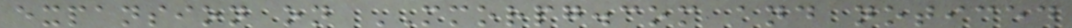expansion on MMORPG.com and noticed
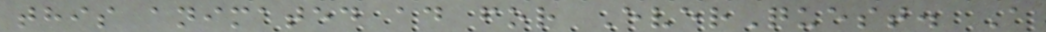this animated ad for EverQuest. A
